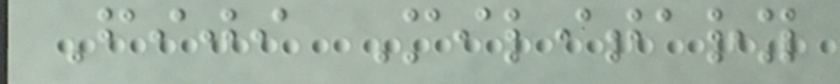Fiji Military
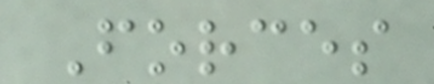Forces
